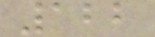122
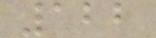122
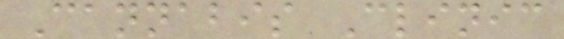Cannabis Clinic
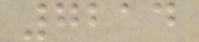7214
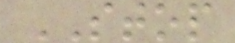STOP
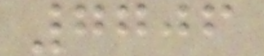7706
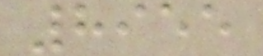8955
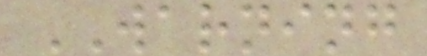WARNING
